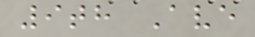9th Ave
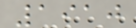1910
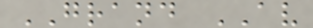GRAND AV
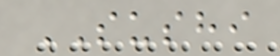SUSHI
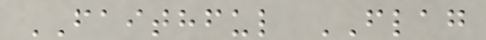FAITHFUL FLAG
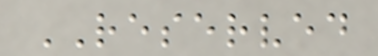RESERVED
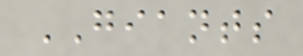GIANTS
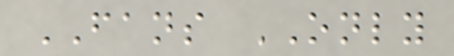FANS ONLY
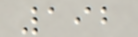192
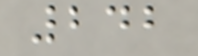242
